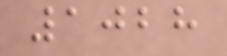1028
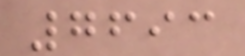7693
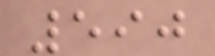590
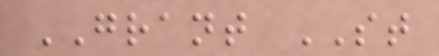GRANT ST
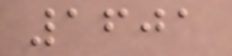1601
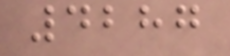4287
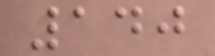140
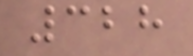328
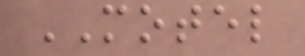MOTEL
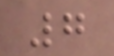7
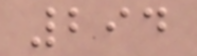294
